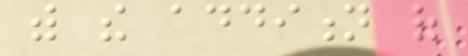with the addition of
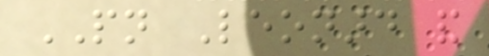PN Leonard and
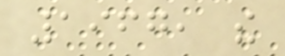1967, the
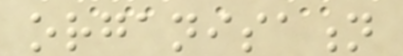organisation
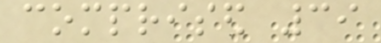comprised 39
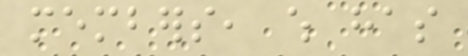members, which has
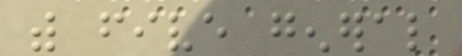with five general
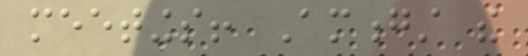meetings! Amongst the
